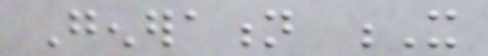Generation X
